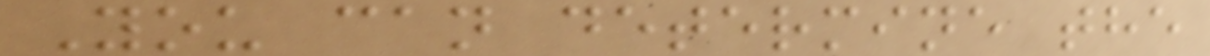You can determine the
